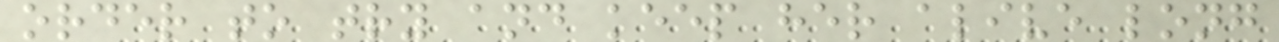order to try and keep her alive long
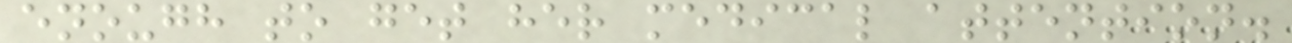enough to get her medical attention.
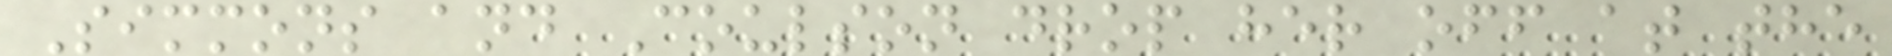Simmons and Coulson drop her off at the
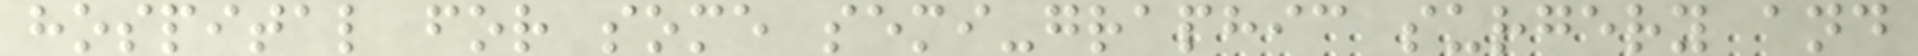hospital for some semi-graphic surgery and
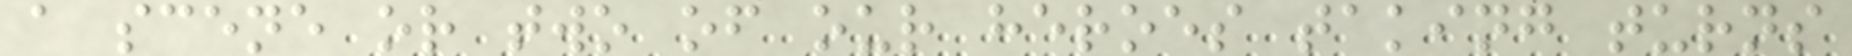a scene or two of our heroes taking turns
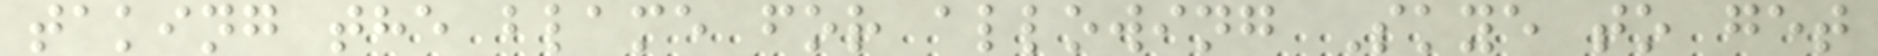taking the blame for allowing Skye to get
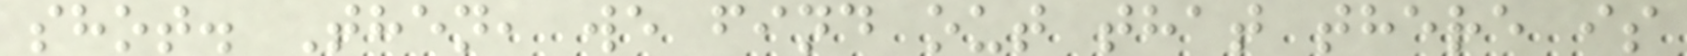shot. Then, we find out that there is
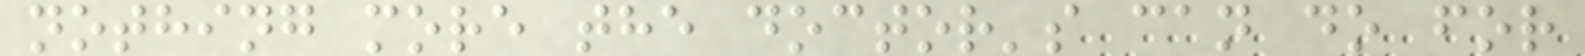nothing more the doctor's can do for
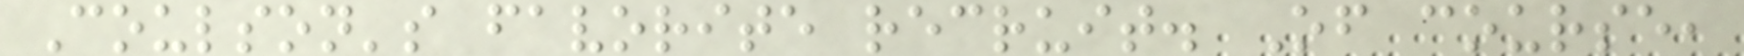Coulson's favorite recruit. Of course,
